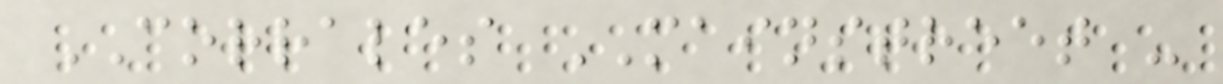CORRALES MAINSTREET -
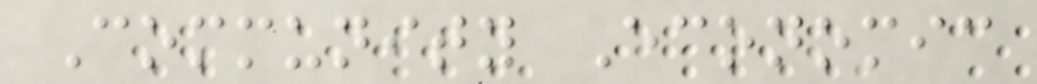Community Economic
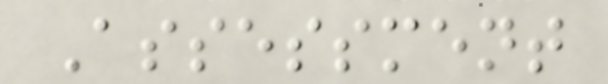Assessment
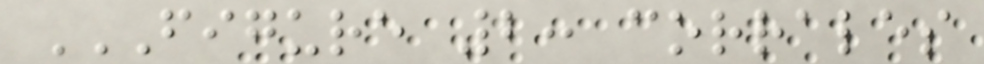FIGURE 2: CORRALES
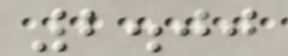2.00
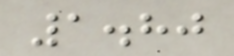1.80
